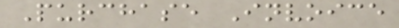Purchase Invoice
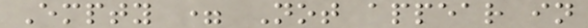Empty = Not appear in
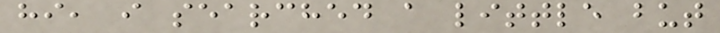hi, i searched a little but
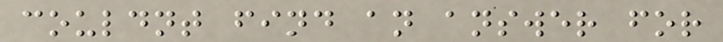couldnt find an answer for
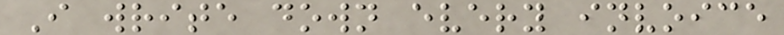I write down every invoice
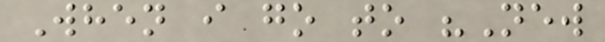When i go to "New
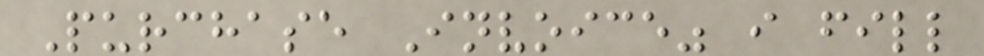Purchase Invoice" i fill
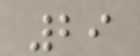29
